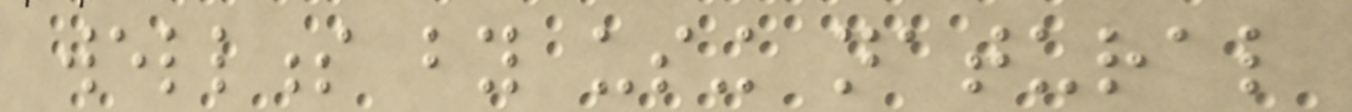wellness by using natural
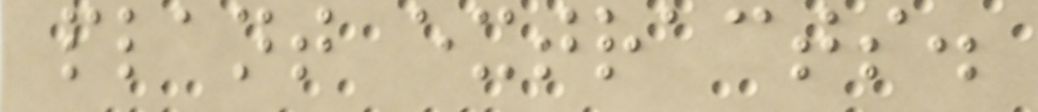plant extracts.
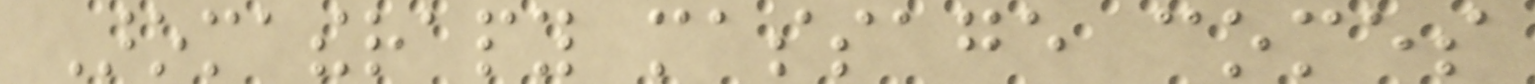Aromatherapy massage comes
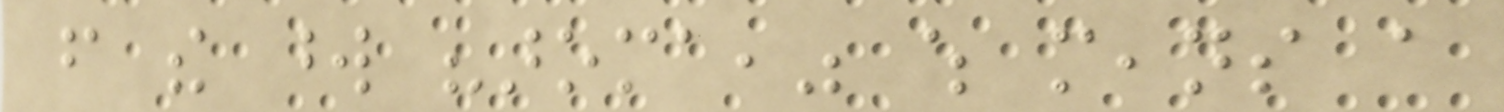from the word "aroma," which means a
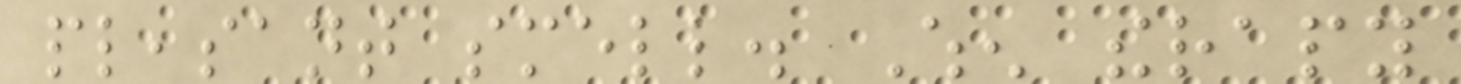pleasant smell. When therapy
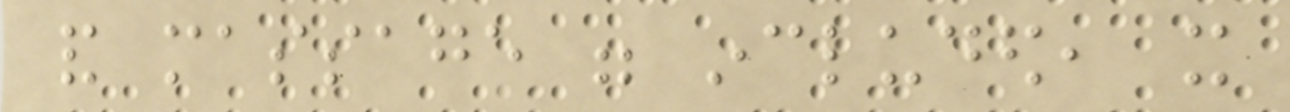and massage were included, it
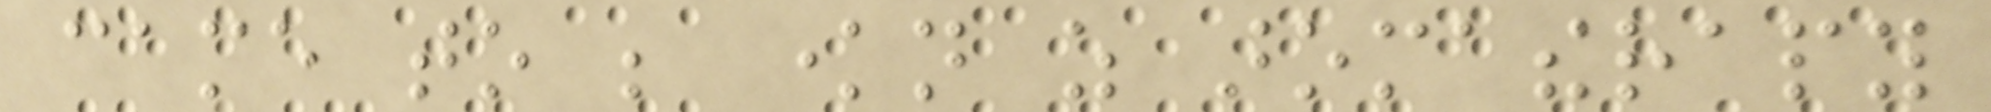came to be known as aromatherapy
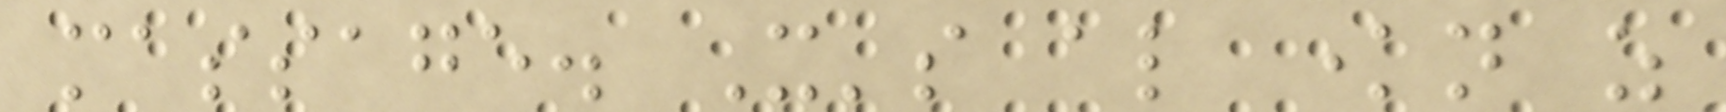massage. It's also known as
